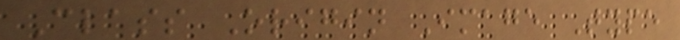Class Origin Image Type
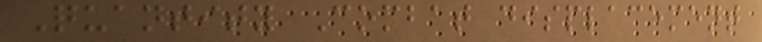Quantity Combat displacement
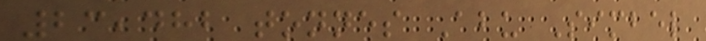23,482 tonnes Abu Simbel
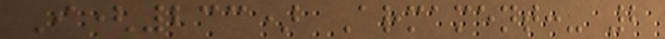I(233) Armament:- 2
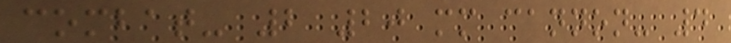combat- 2 20 mm cannon- 4
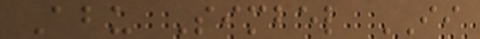Abu Simbel II
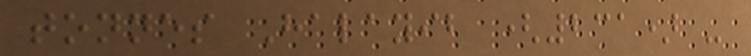tonnes Halayib (231) -
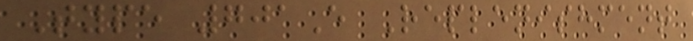Type 701E Replenishment
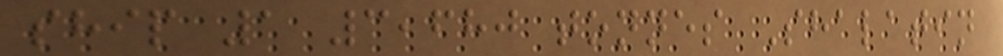ship 1 3,680 tonnes Shalatin
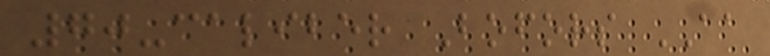70-caliber Bofors AA
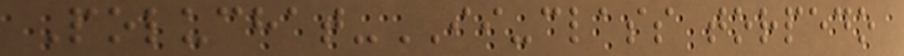Poluchat-II-class torpedo
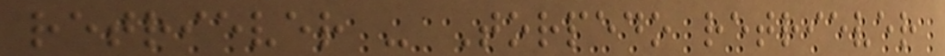retriever - Torpedo retriever
